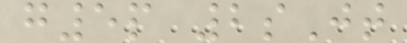g5p 2sJt
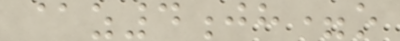@z4jh=o
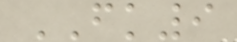FK9
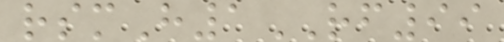rsmH1RF99
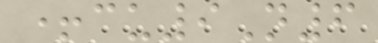+cu9N6
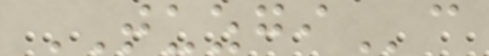TUZGIc
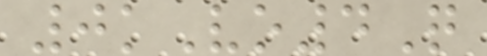0kVo4Q
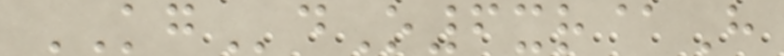KGdO6xr@H
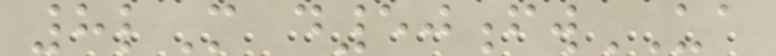8lM d50fwUA
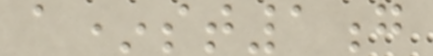a*st1g
